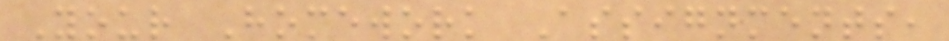Your Homework Assignments,
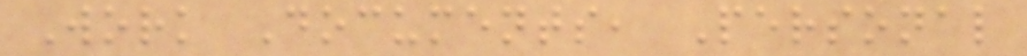Work Documents, Personal
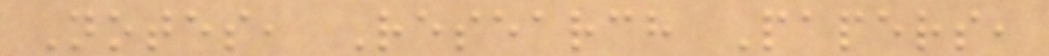Notes, Research Papers,
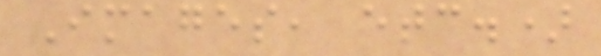Images, etc.)
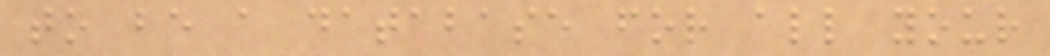to be a database for all your
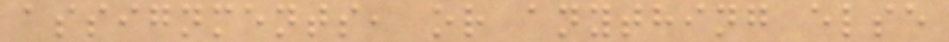assignments, or anything else
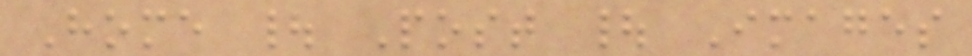Home | Post | Images
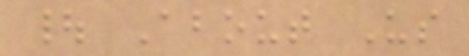| About Us
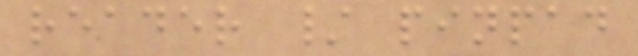reader / pinpad
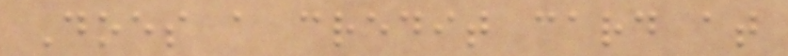Does a credit card at
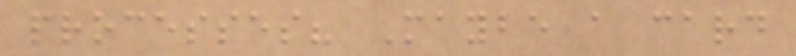processes? Maybe a card
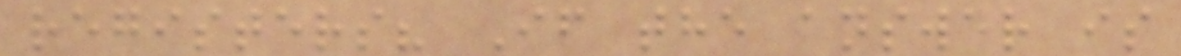registers? If the answer is
